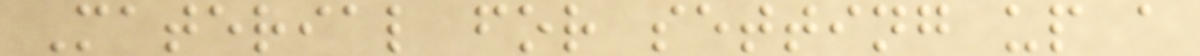Material for setting up a
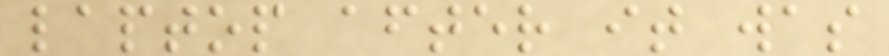laptop after it was
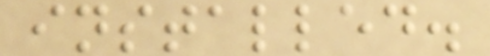installed.
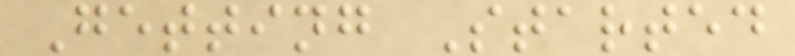Getting Started
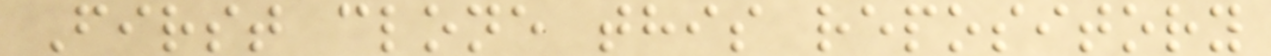First clone this repository
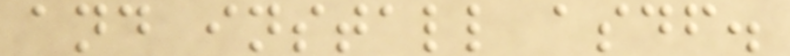and install asdf.
